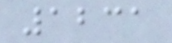1231
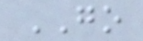GO
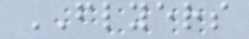FLYERS
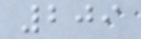209
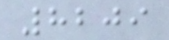8209
